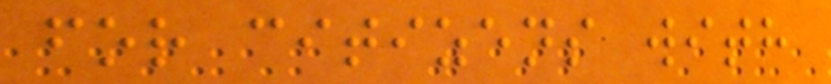for citizens with
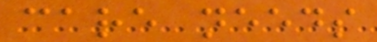care needs
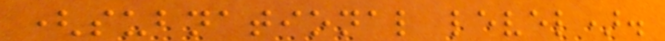(subnational level).
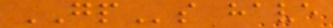GPs have
